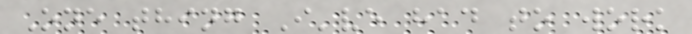One thing I've had to work
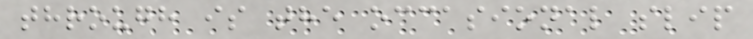through is the occasional slip
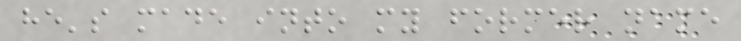he's made into my former name
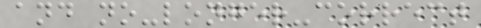and no-longer-correct
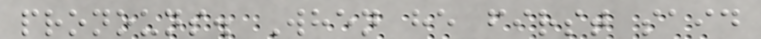pronouns. When he first said
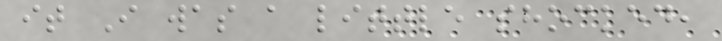it I was a little shocked,
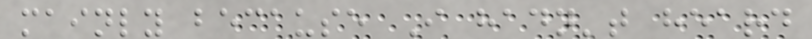mainly because I hadn't heard
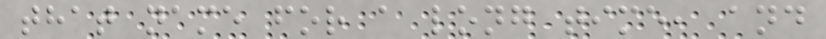that name for a long time, and
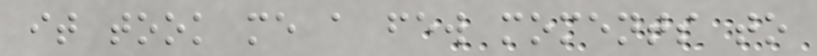it took me a few moments to
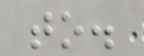to.
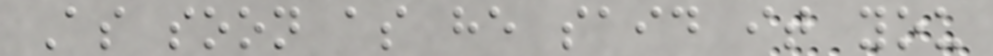As soon as he said it you
